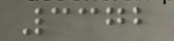3372
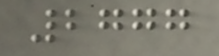2777
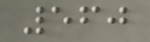560
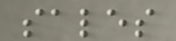sales
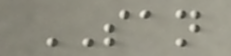SAN
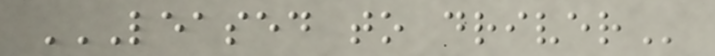LEASED TO DRIVER
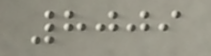8009
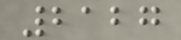2127
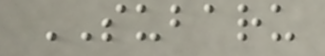SUBARU
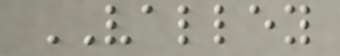VALLEY
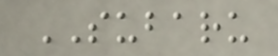SUBARU
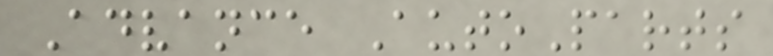Advance AutoParts
